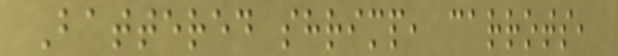Battered shrimp, carrots,
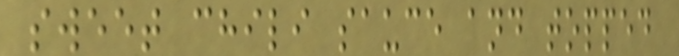sweet chili sauce and topped
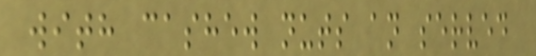with cashew nuts an served
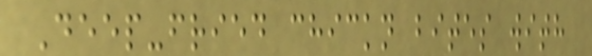Deep-fried chickn bites with
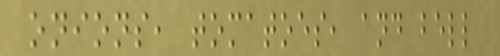onions, tomatoes, and bell
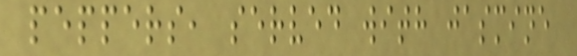peppers, served with jasmine
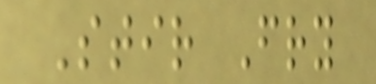Stir Fry
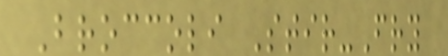Broccoli Stir-Fry
